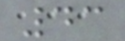43
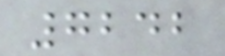7242
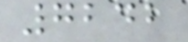7242
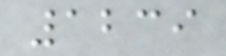1239
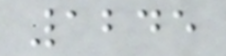1245
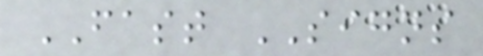FAST SIGNS
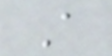A
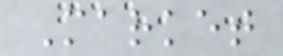Market
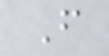F
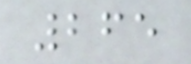265
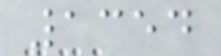1354
